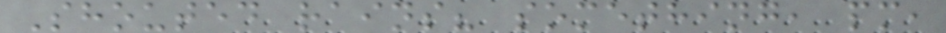Shouted rains? something, pm,
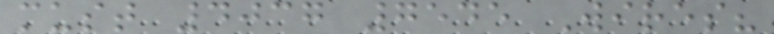must 4037 7545 Wires?
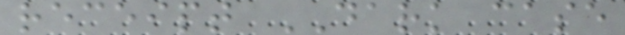receipt DARK case
